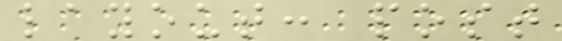layout: post
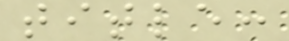title:
